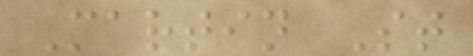Martin St
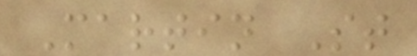Martin St
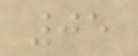05
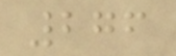276
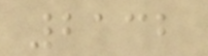2132
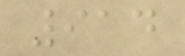914
